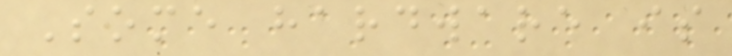Some hardware is
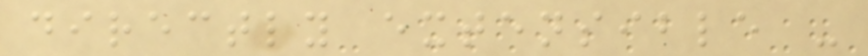directly extensible -
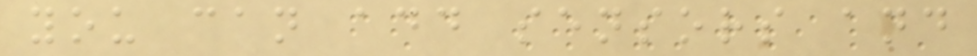you can add sensors and
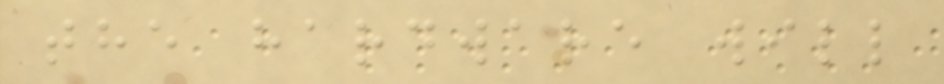the hardware will
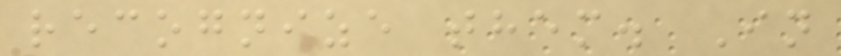recognize them. In
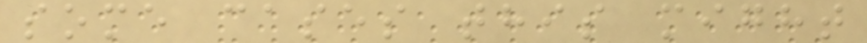some cases this might
